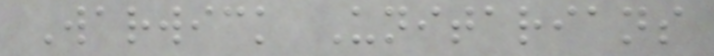Warwick Unitarians
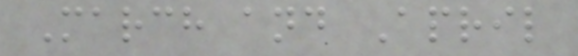March and April
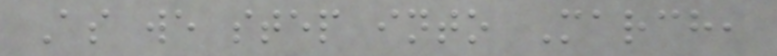As we step into March,
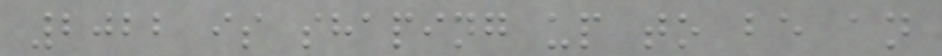2022 is shaping up to be an
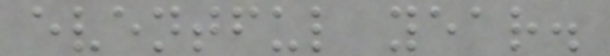eventful year.
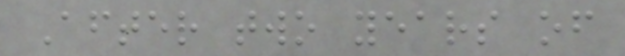After two years of
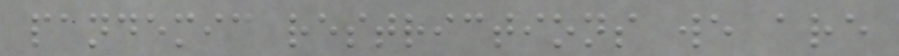pandemic restrictions we are
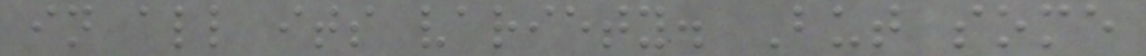in all its variety. But some
